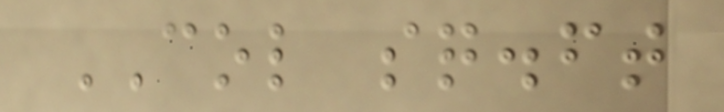COL sq.ft
